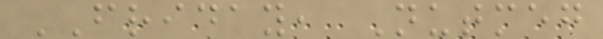FRIDAY, Nutmeg
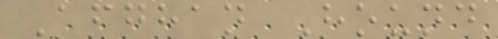Afghan Hound
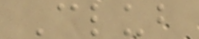Club
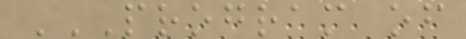PROGRAM OF
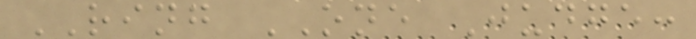RING ONE Judge:
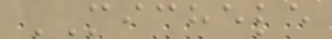MICHELE
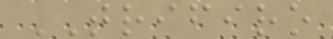TRIFIRO
